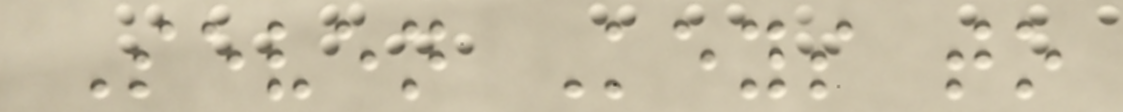Seven Keys to
